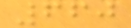660
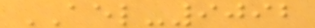AEL-9092
